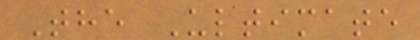The Ultimate
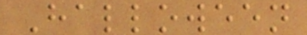Halloween
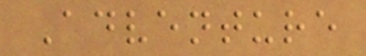Adventure
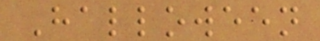Halloween
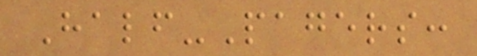Half-Pagers:
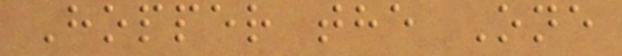Hopper the One
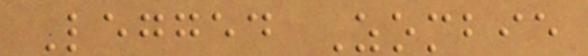Legged Zombie
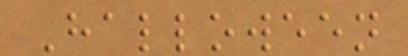Halloween
